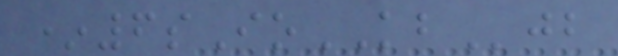*6sIoKBjb
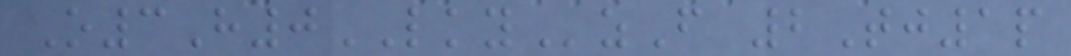O3H0LKYzF 2Tj1p
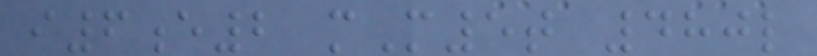i6e2 mM5t 480l
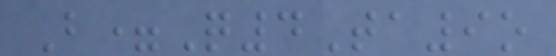B=Q4Ta9o
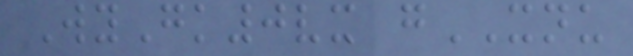WyGk0vx gXNU
